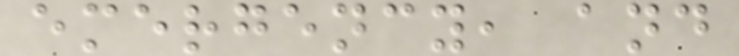emergency, and
